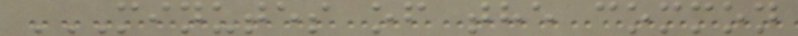MINUTES OF THE COMMON
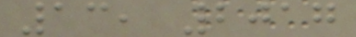13, 2017
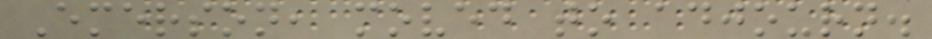Emerson, moved to adjourn.
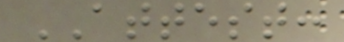ATTEST:
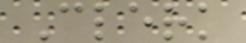Clerk
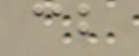cb
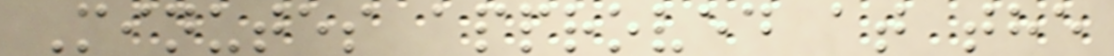Minutes approved at the
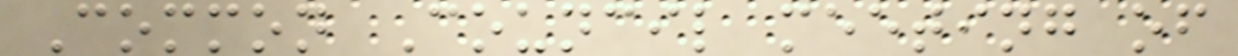Common Council meeting of
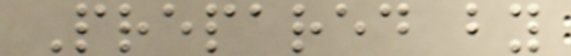Prepared by
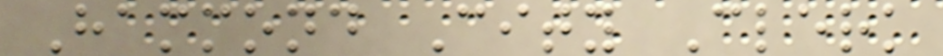Hammond City Clerk
